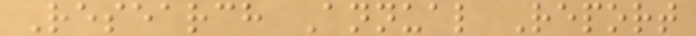Research Annual Report
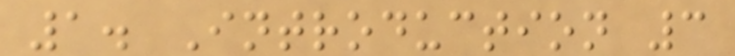1. Introduction 3
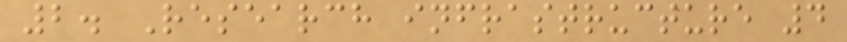2. Research infrastructure 4
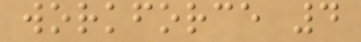workforce 4
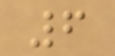6
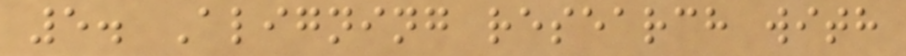5. Aligning research with
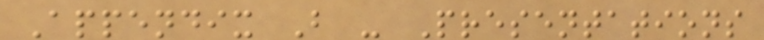Appendix B - Presentations
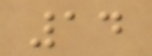14
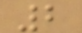2
